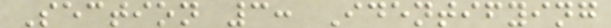Section 3: Identifying
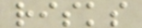risks
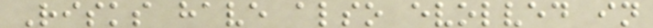Risks have also evolved in
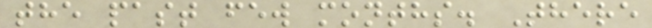the past few months. There
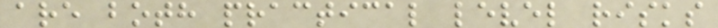are both practical level risks
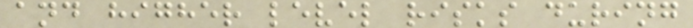and higher level risks during
